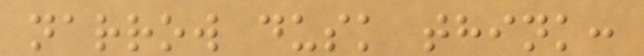narrow dusk think:
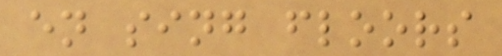en sing floors
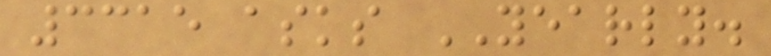3315 asks YEARLY.
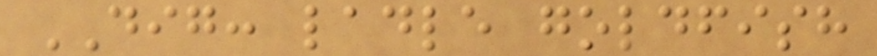DIG: ladle goldfish
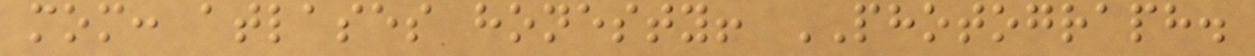mom: atlases honesty! PHOTOGRAPH.
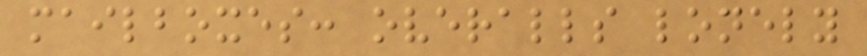mailboxes: overalls lonely
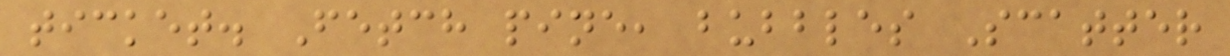ticket. Fetch pine, bubbles Scatter
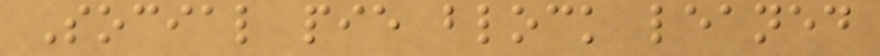Social pie block leaned
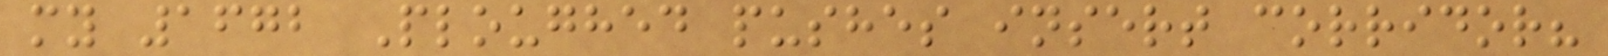my 1672 Ploughed pushes insert corridor?
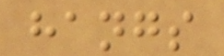hangs
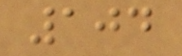104
